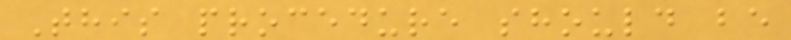This procedure should be
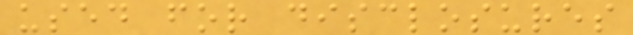used for disclosures
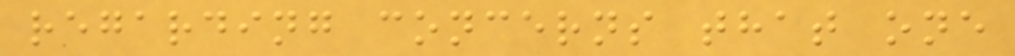regarding concerns that one
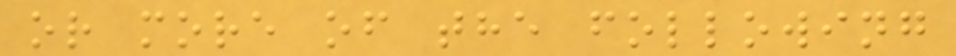or more of the following
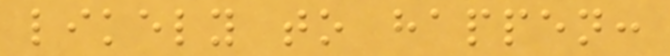likely to happen:
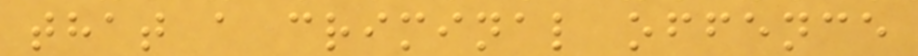that a criminal offence
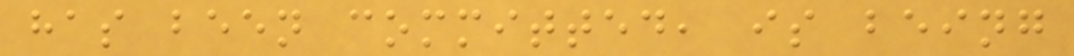has been committed, is being
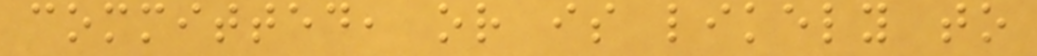committed, or is likely to
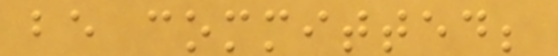be committed;
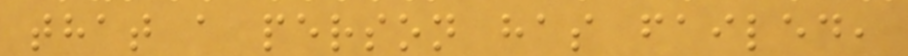that a person has failed,
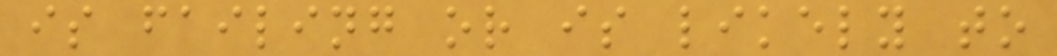is failing or is likely to
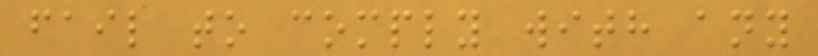fail to comply with any
